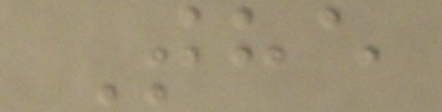The
